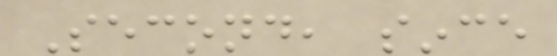Second, since
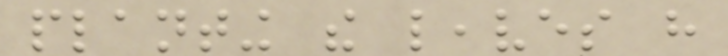planting the leaves have
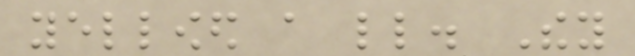yellowed a little. They
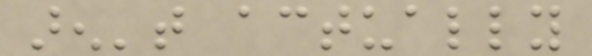aren't actually
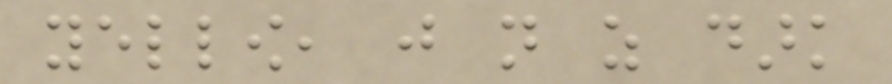yellow, just not as dark
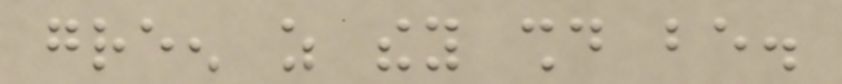green as they should be.
